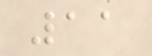11
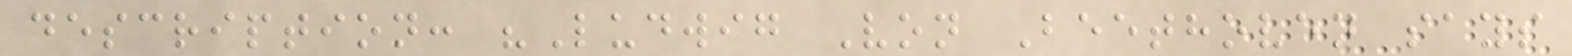description: "Ludwig Von Beethoven says
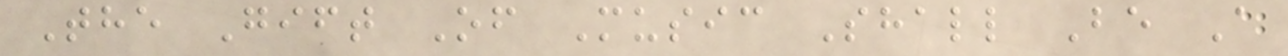The Gift Of Music Shall Be A
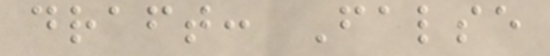draft: False
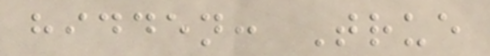hidden: True
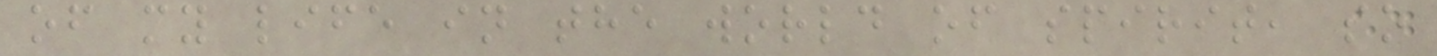of my life in the world of spirit, so
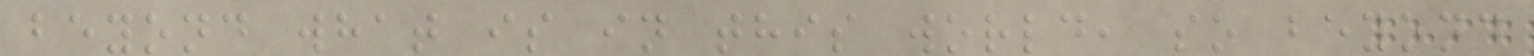beyond what is in this world, so beyond
